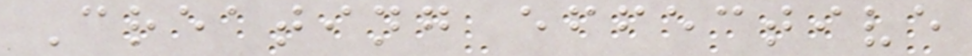Creating effective
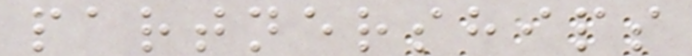partnerships
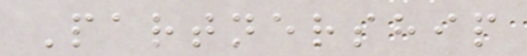Partnership
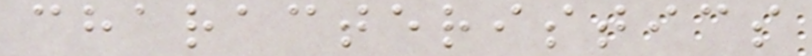characteristics
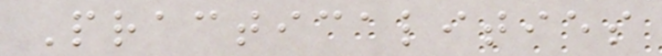Practicalities
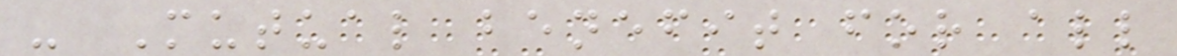- Mutual benefit for all
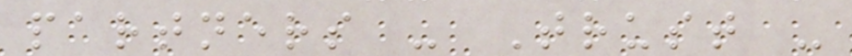partners - Trust -
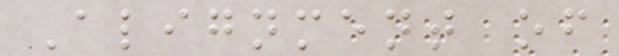Alignment of
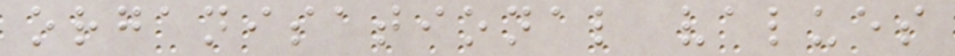organisational values
